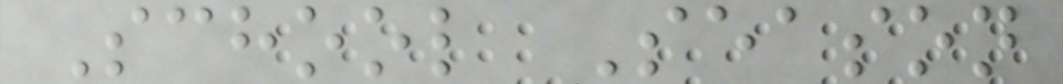School Season
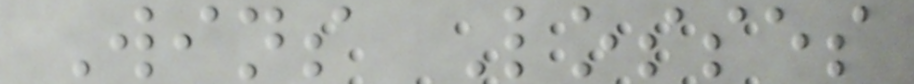Wins Losses
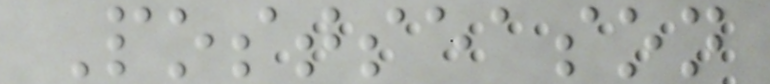Postseason
